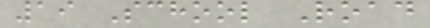19 School Road
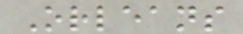Orleans
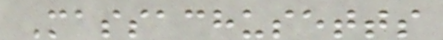Massachusetts
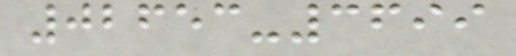02653-3699
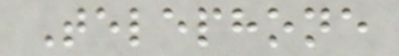Telephone
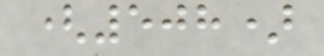(508)
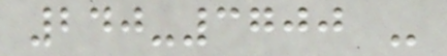240-3700 -
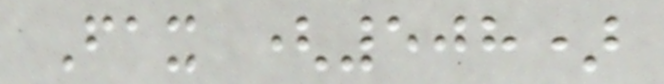Fax (508)
